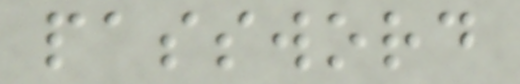password
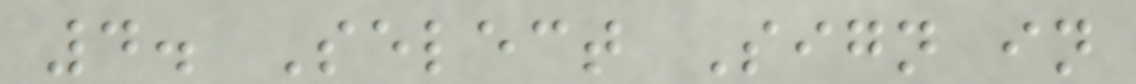4. Select Sign in
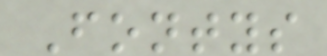Fontys
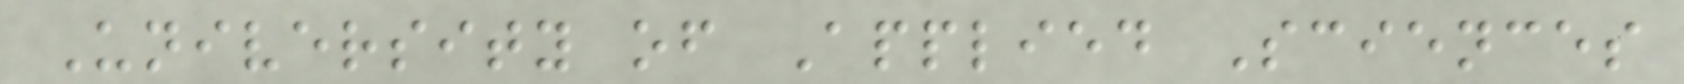University of Applied Sciences
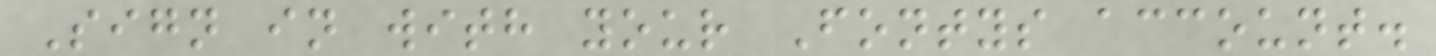Sign in with your Fontys account.
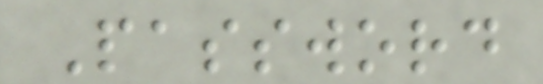Password
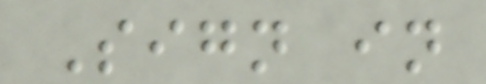Sign in
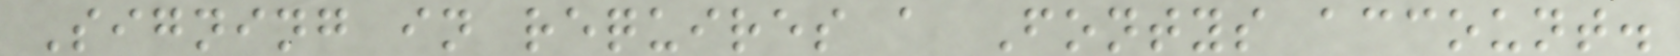Signing in requires a Fontys account.
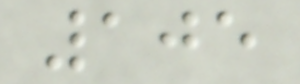105
